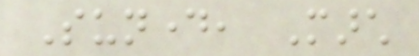Sunday, March
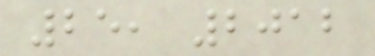25, 2012
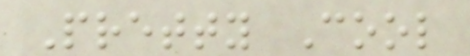Pretty Cool
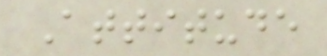Attitude
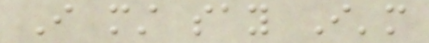I must say I'm
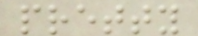pretty
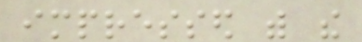impressed with the
